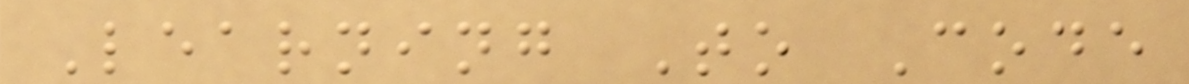Learning To Code
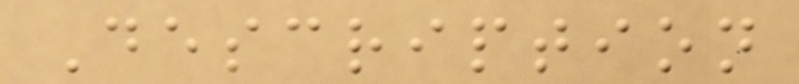Description
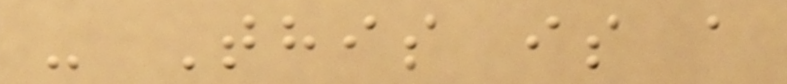- This is a
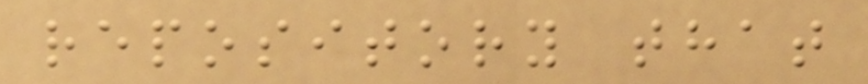repository that
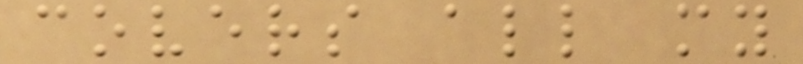covers all my
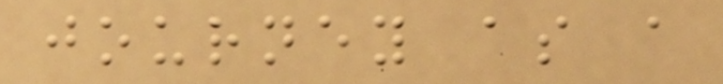journey as a
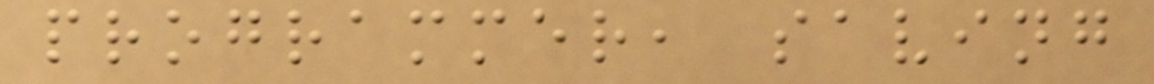programmer, saving
